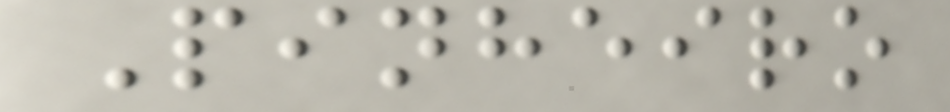Pinheiro
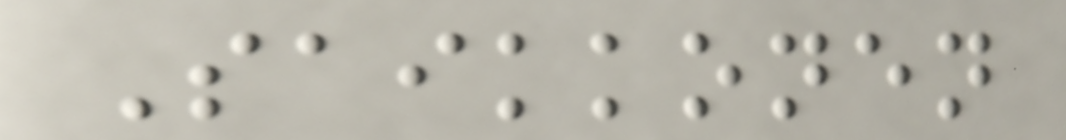Saikkonen
